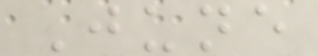June
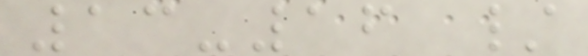13-16 /
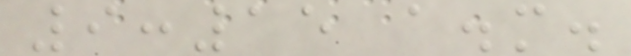9:15 a.m.
